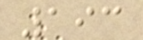193
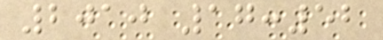2010 17:52
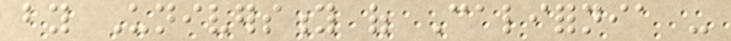by University of California -
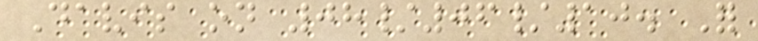Davis on 08/06/10. For
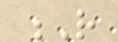R
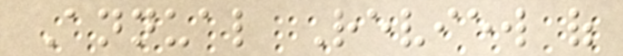Annual Review of
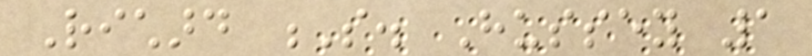Richard S. Hussey 1
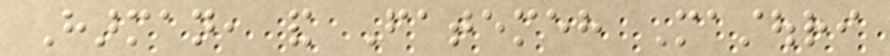Harman, and Fatemeh Mastouri
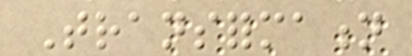Transformation
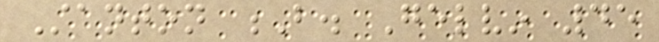Stanton B. Gelvin 45
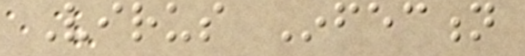Virus Infection
